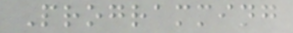Programming
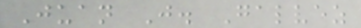Juan J. Galvez
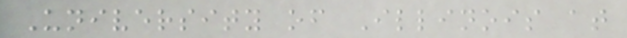University of Illinois at
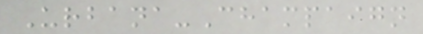Urbana-Champaign
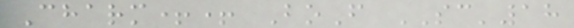Charm++ BoF SC'18
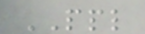PPL
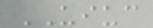UIUC
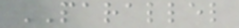PARALLEL
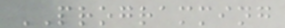PROGRAMMING
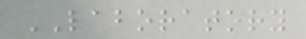LABORATORY
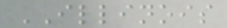ILLINOIS
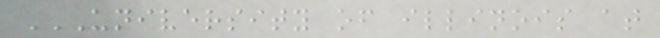UNIVERSITY OF ILLINOIS AT
